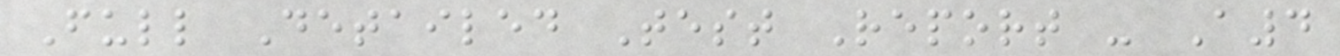Full Detailed Test Report - A4
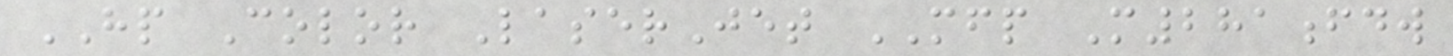HP Color LaserJet MFP M281fdw
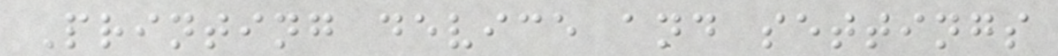Printing device and settings
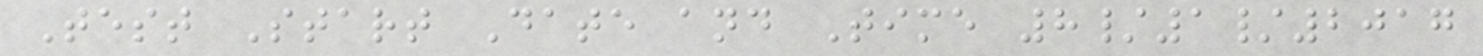Test Start Date and Time 8/1/2017
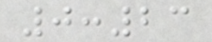0:23
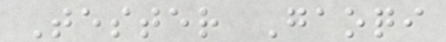Tester Gaoqi
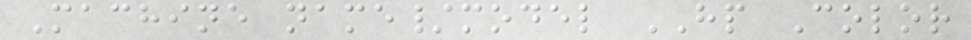Machine name/model HP Color
